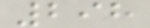298
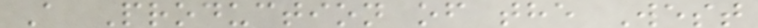A Production of the West
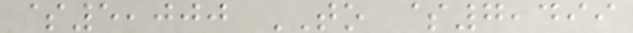$5,000 TO $7,499
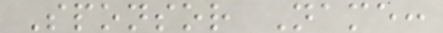Sponsor Name:
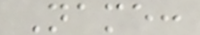Name:
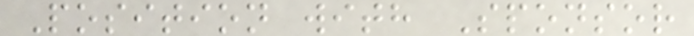Position with Sponsor
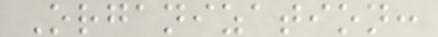Organization:
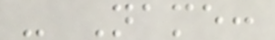- Name:
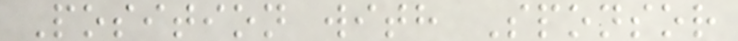Position with Sponsor
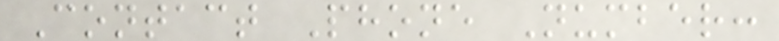Contact Phone Number:
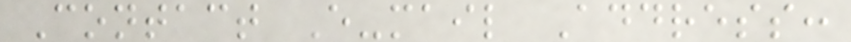Contact E-mail Address:
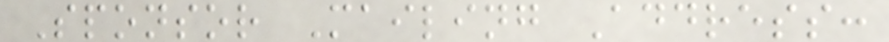Sponsor Mailing Address:
